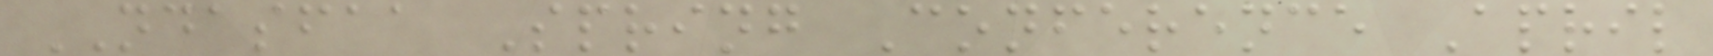NDASFAA Spring Conference April
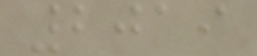2019
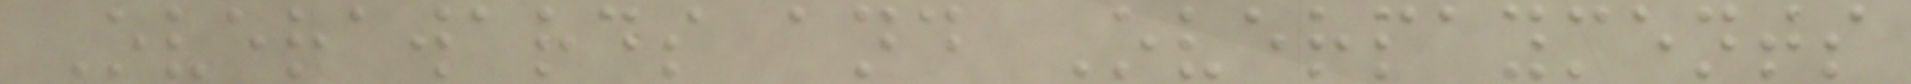Overawards and Overpayments
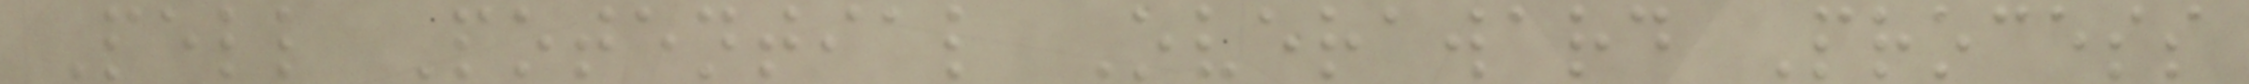Pell Potential Overaward Process
